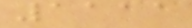1111
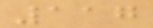117
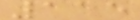115
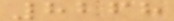8268
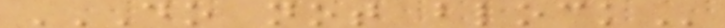DO NOT BLOCK
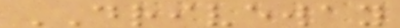DRIVEWAY
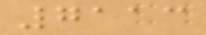7113
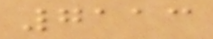7113
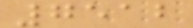7512
